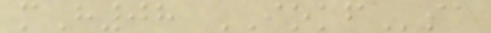mH08 IOKFsa
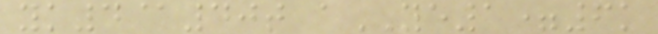yk4@40t aYE1=6k
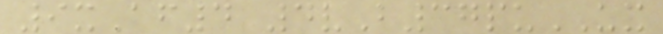9xAf4 4vB37puUX
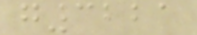g3221
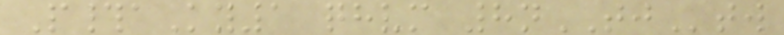P#aKy1 qhvm 8nTJtw
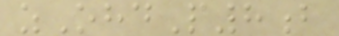zOhdP8b
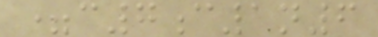=c7c1n6
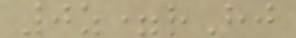0z=rHj
